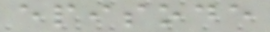episode
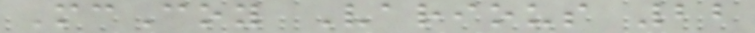McCoy Various 22
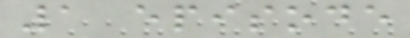1 episode
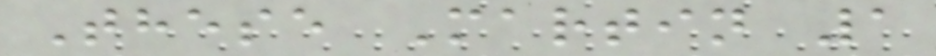These Martin 1
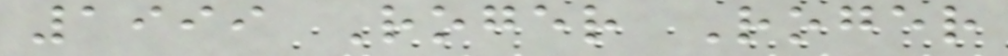1999 Roger Roger
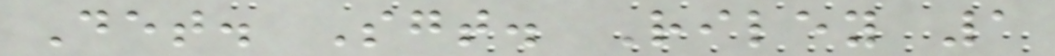Det. Sgt. Riley 1
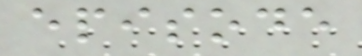episode
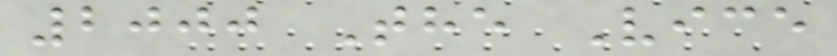2000 The Vice
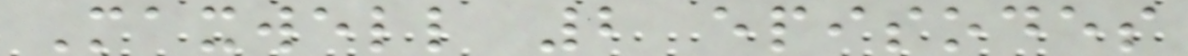Maxwell 2 episodes
